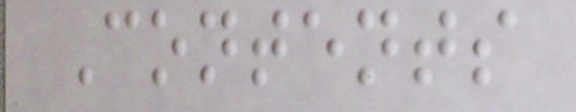Contents
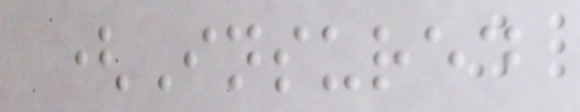(Insured
